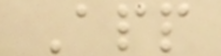App
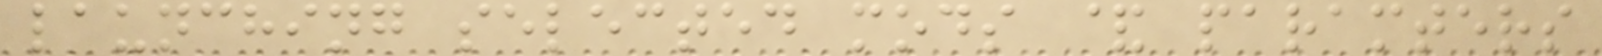launching selected mods & paramters
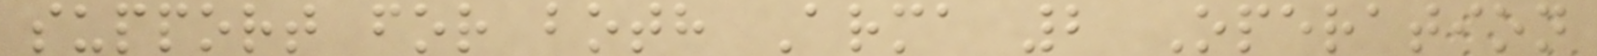support for both Arma 2 Operation
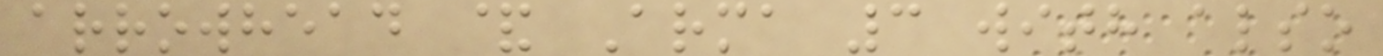arrowhead & Arma 3 with also
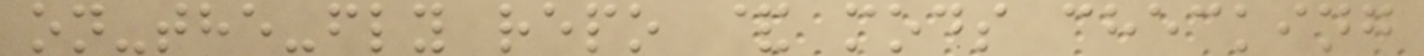on-the-fly repo & mods checking
